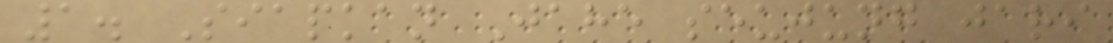1. Siapkan Jahe seujung jari
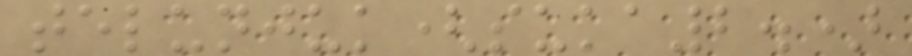telunjuk(suka2.)
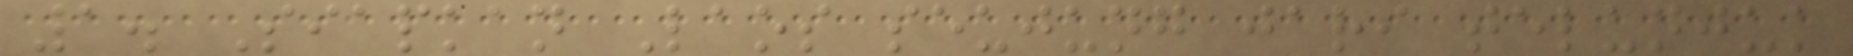1. Siapkan Laos seujung jari telunjuk
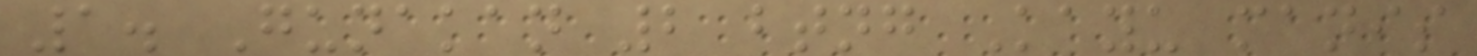1. Gunakan 2 btng Kayu manis
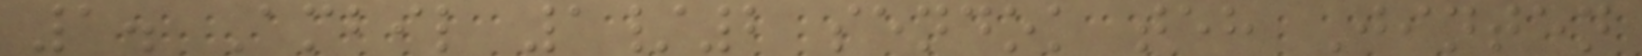1. Ambil 1/2 sendok teh Jinten
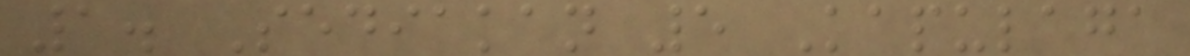1. Sediakan 5 Kapulaga
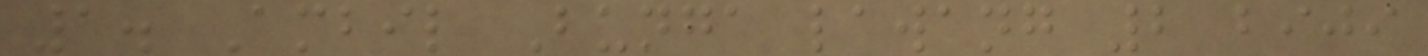1. Ambil Bunga lawang 2 biji
